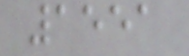1551
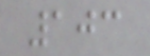103
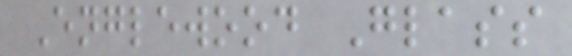Englewood Glass
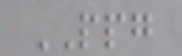PPG
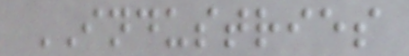INDUSTRIES
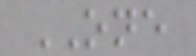ONE
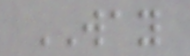WAY
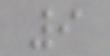9
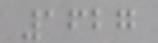1627
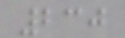230
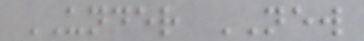UNDER NEW
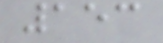153
